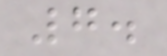7.
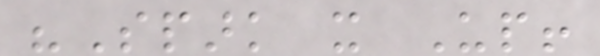"Spark it Up!
